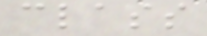class
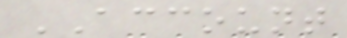ACCOUNT
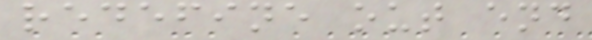redefine out end
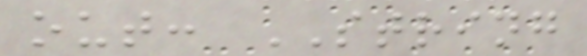out: STRING
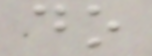do
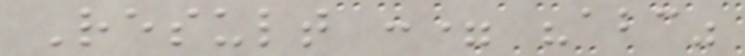Result := "abc"
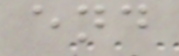end
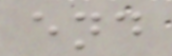end
